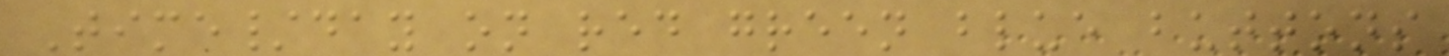Time/day on red green blue buttons
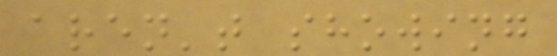aren't showing
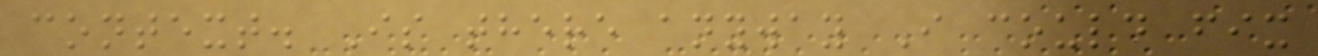context. Is there anyway I could fix
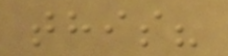this?
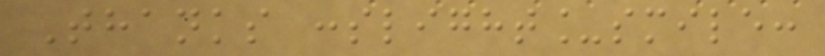Thanks :slight_smile:
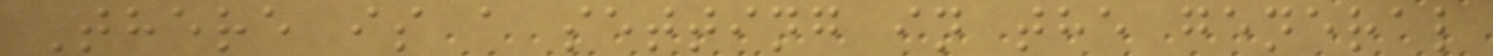There is a setting in the general
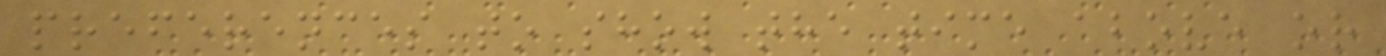preferences to show the time above or
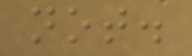not.
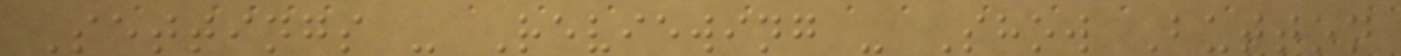Settings - Reviewing - Show Button
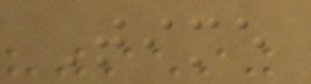Time
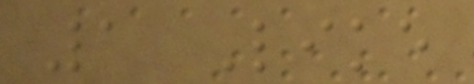1 Like
